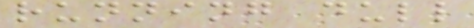running dull
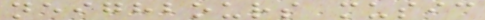neighbours music
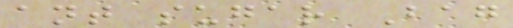ant sugar Bag
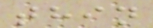thin
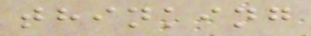thinking
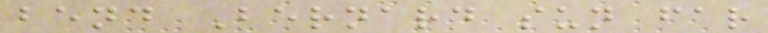bend Bernard sun far
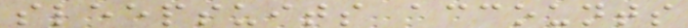sleepsuits accounts
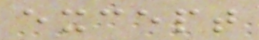except
